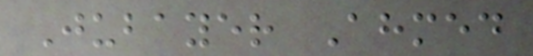Jubayer Ahmed
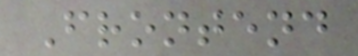Frontend
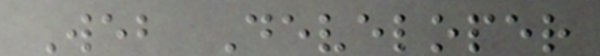Web Developer
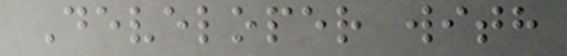Developer with
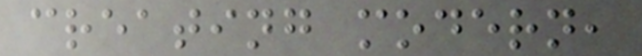creating modern,
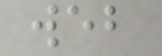web
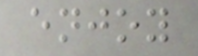enjoy
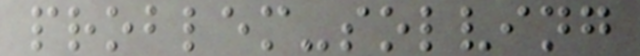problem-solving
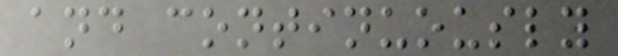and continuously
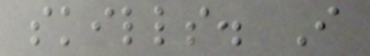skills. I
